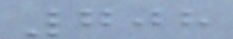708
